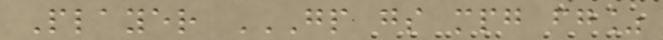Player GP GS MPG FG%
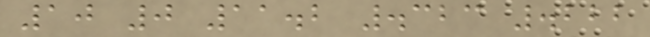10 0 11.2 .323 .222
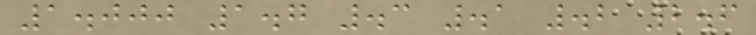1.000 1.7 .3 .1 .2 2.6
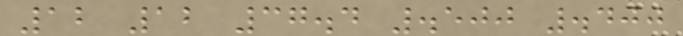12 12 37.4 .500 .400
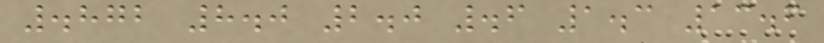.872 8.0 2.0 .6 1.3 13.6
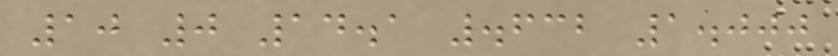10 0 14.1 .632 1.000
